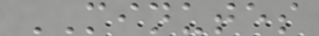MINUTES
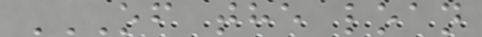OF THE LOAN
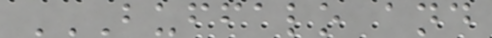BUFFALO AND
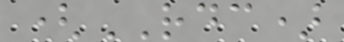(RDC)
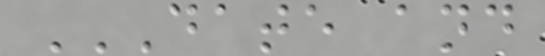DATE AND
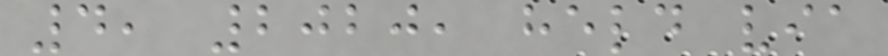4, 2020, held via
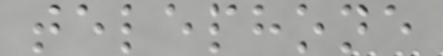telephone
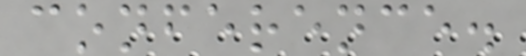conference.
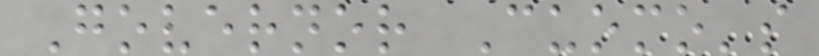Governor Cuomo's
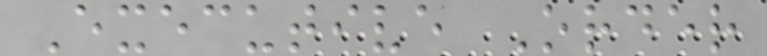Executive Order
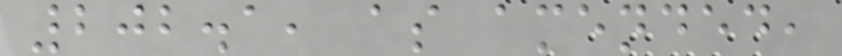202.1, as amended,
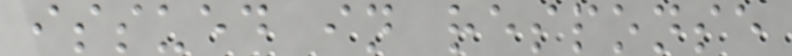issued in response
